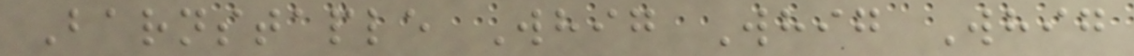Barnstaple Whig Whig Whig
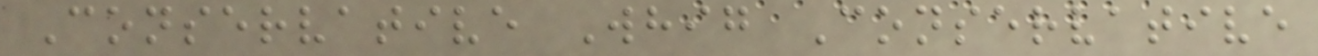Conservative Whig Conservative
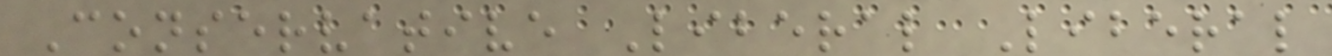Conservative Liberal Liberal
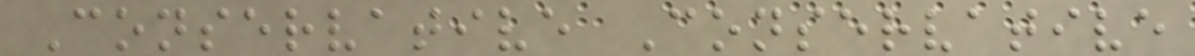Conservative Conservative
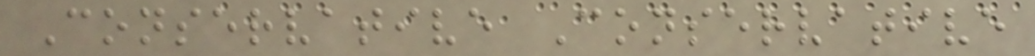Conservative Conservative
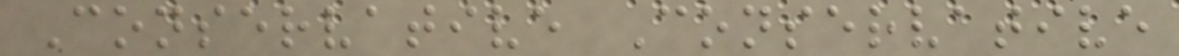Conservative Conservative
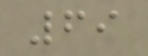69
